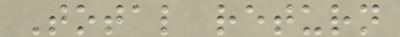Total return
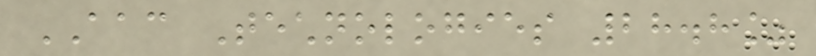AAC Technologies 28.8%
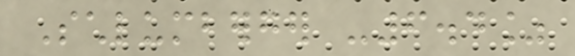Schlumberger -6.4%
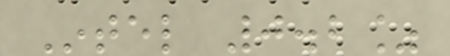Intel 0.2%
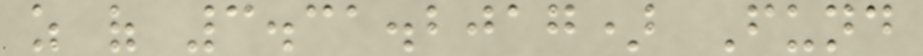as of 3.31.2017) Fund
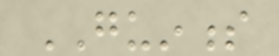GUINNESS
